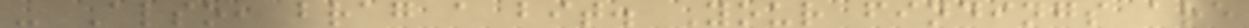- Also, brag a bit. Your findings are
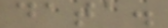data.
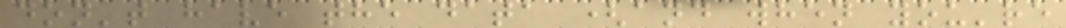don't have the data (and when you're
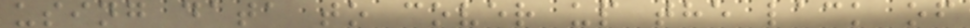using data to cover up the lack of
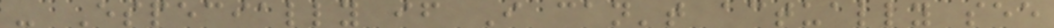- Especially if I can't actually see
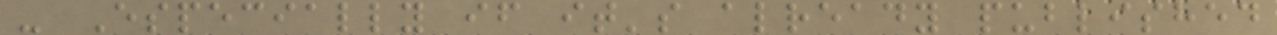- Especially if it's already published
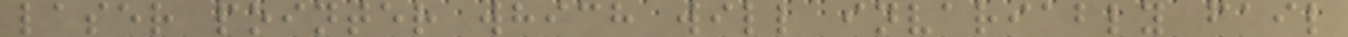laser pointer which will invariably fail
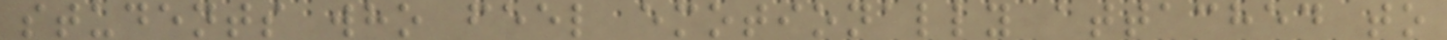students who feel emotionally attached to
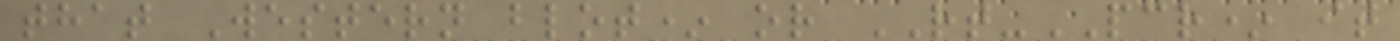that Western blot* or RT-PCR* it
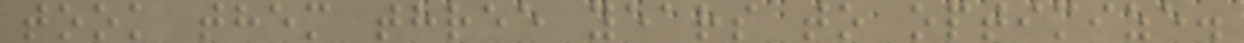took them three years to optimize.
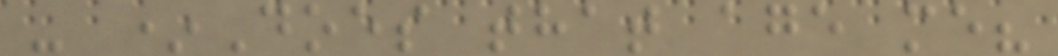- *Does that age me?
